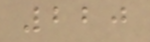220
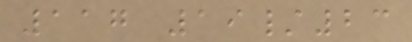117 19/23
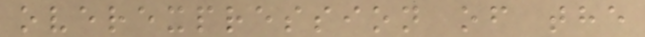overexpression of the
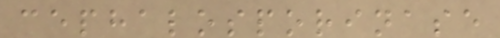cephalosporinase
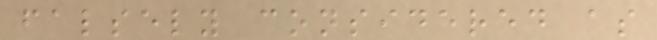falsely considered as
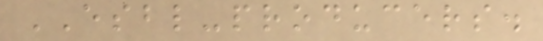ESBL-producers.
